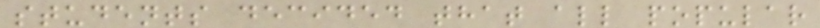students decided that all popular
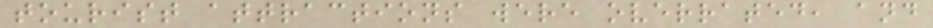tourist attractions were overrated, and
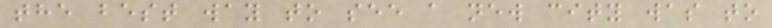the best way to see a new city was to
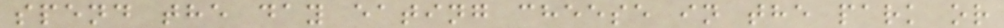spend the day eating cheese in the park or
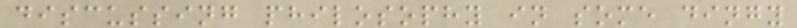discussing philosophy in some dingy
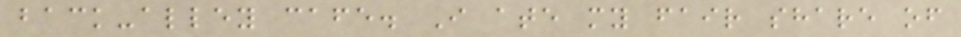back-alley cafe. I ate my fair share of
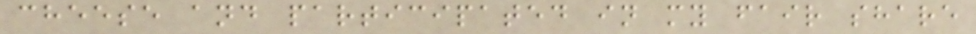cheese and participated in my fair share
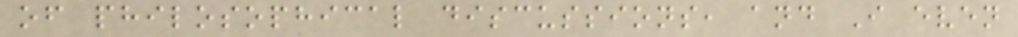of philosophical discussions, and I even
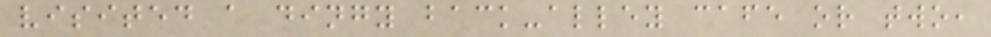visited a dingy back-alley cafe or two,
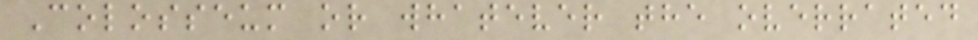Colosseum or whatever the overrated
